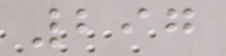297
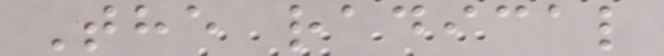The radical
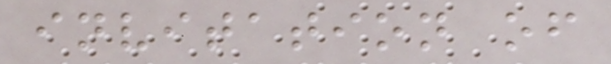invitation of
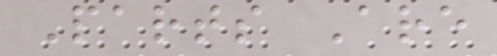Parts Are
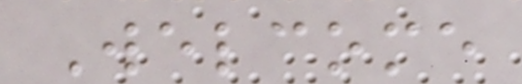Welcome
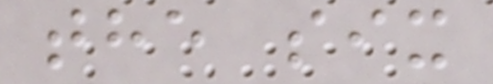the six
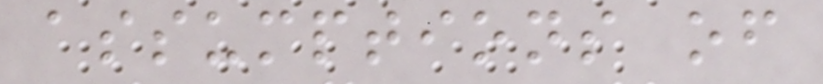assumptions of
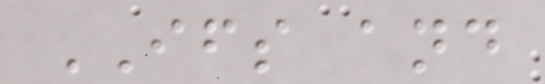IFS and
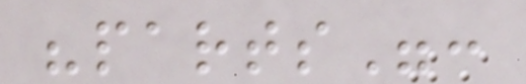"parts":
